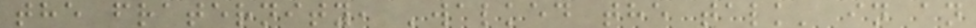the fraternity, 'walked the talk' in an
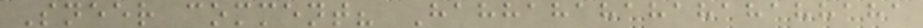Sneer comment? Hahhahahahahahahhaha
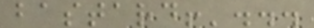bastard!'...
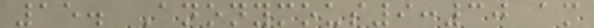15. Anonymous9:30 am
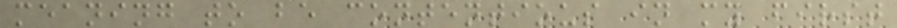meaning to be contentious in my first
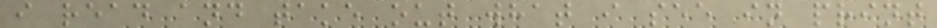i read and take out what i see in print
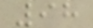98
